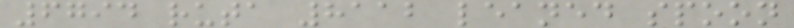6794 ruta 8112 leaned spoon
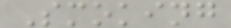Smoking
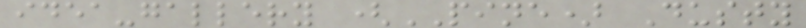idea-gallery (PINE) Dusty
